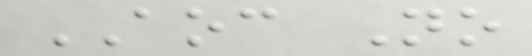AOC No
